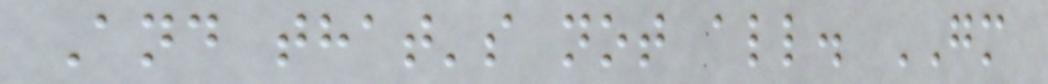And that's not all. GM
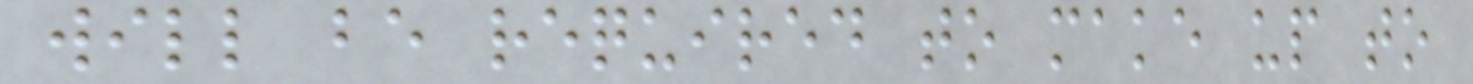will be required to make up to
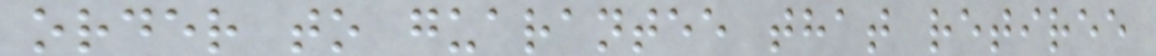order to guarantee that retiree
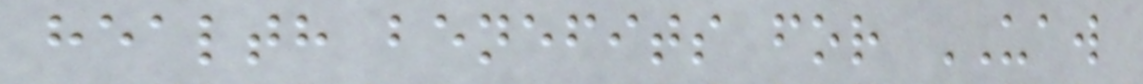health benefits for UAW
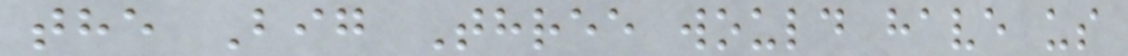the Big Three would have us
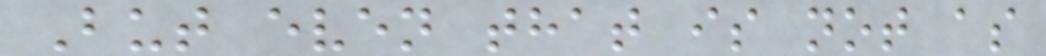But even that is not as
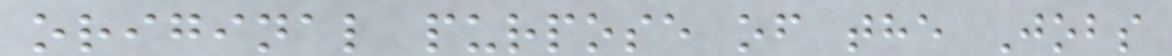original purpose of the Jobs
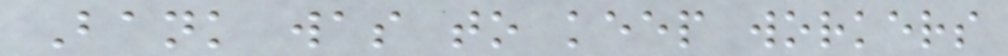Bank was to keep workers
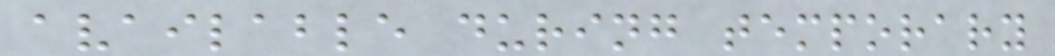available during temporary
